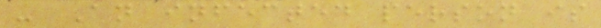- An infected person is
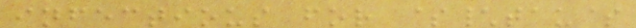infectious for $\tau$
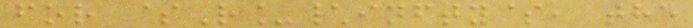for $R_\infty$, the
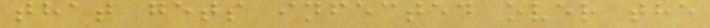that gets infected over the
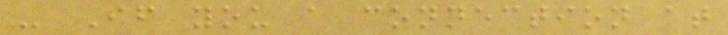- If you a connection at
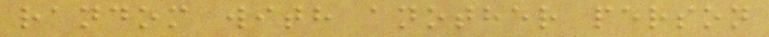random with another person
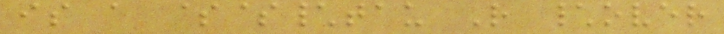is a $$\tau R \over
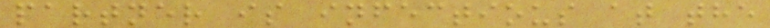partner is infectious at the
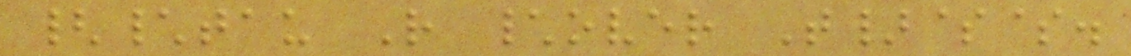{\tau R \over T}$$.
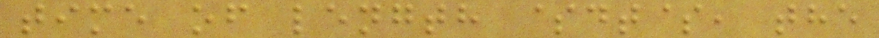time of length $dt$, the
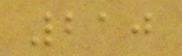210
